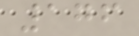176
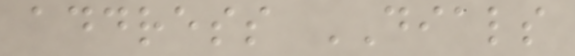address DIALS
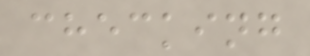checking
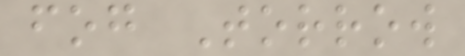fog Torrow
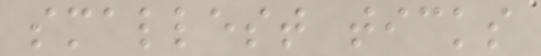smallest ticks
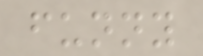funny
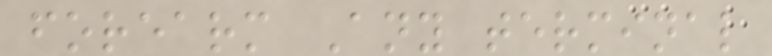forearm Any terminal
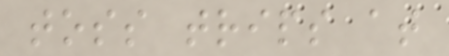toss trips at
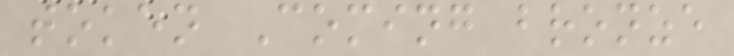token Coming bronze
